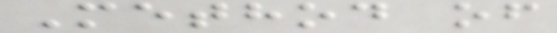Method of
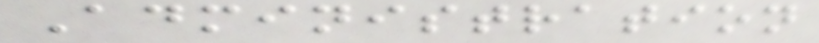Administration
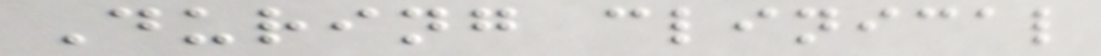During clinical
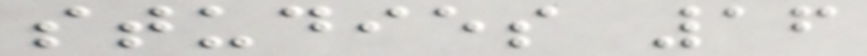studies 16
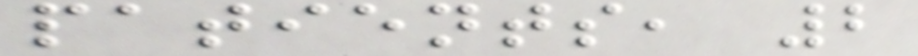patients, 2
